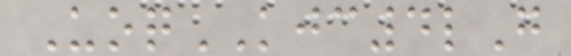UoqKJC4lG
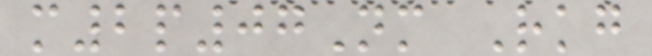m2p07Nm Rkg
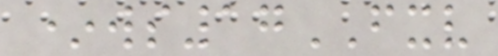*ws17FXV
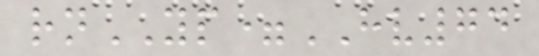rnYP=HV74
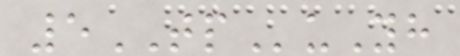5TPuYh
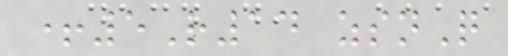+5R14 zsnQ
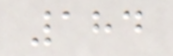184
